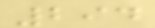294
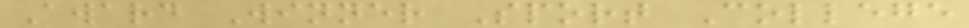Award Winner Sport College
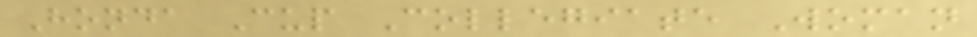Honda Cup Collegiate Woman
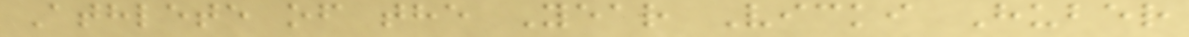Athlete of the Year Vicki Huber
